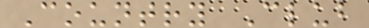Country Club
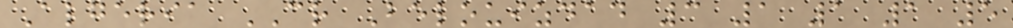Algeria CR Belouizdad 3 1 1 1 5
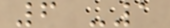6 -1
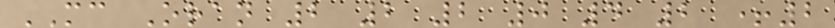MC Oran 2 2 2 0 4 2 +2
